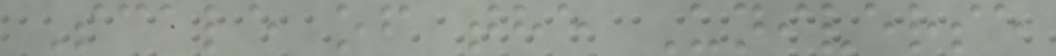Scale of the Universe
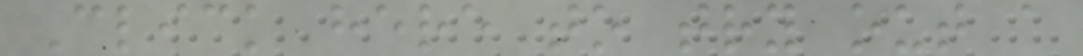Click here to try out a
